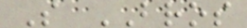S BROS
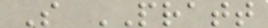S PRATT
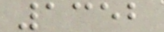1352
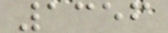1356
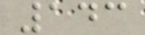143
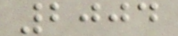2004
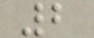2
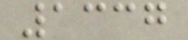1337
